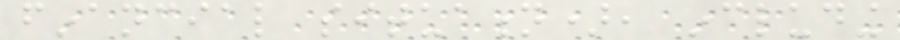financial situation), including
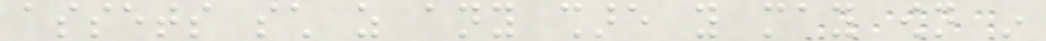assets such as any share you may own in
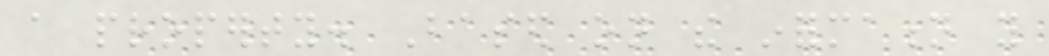a property. Based on the information you
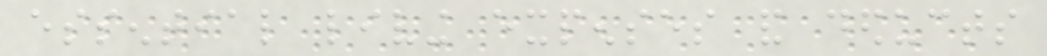essential living expenses and deducts
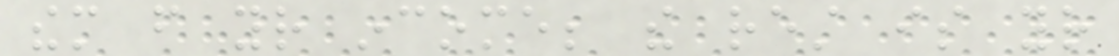them from your income; the rest is your
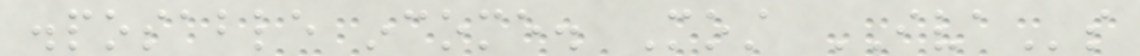disposable income. Most IVAs
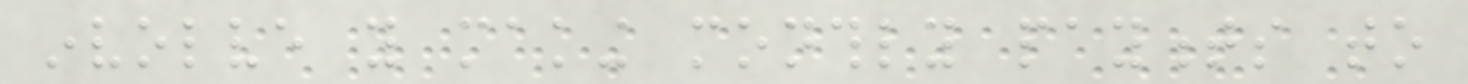involve you making monthly payments to
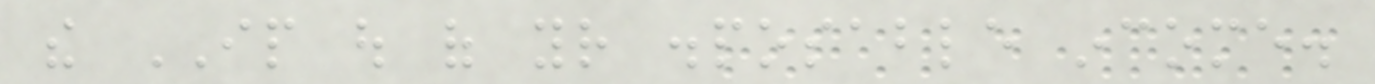the IP out of your disposable income.
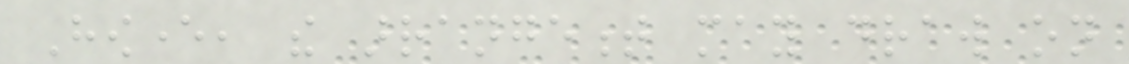However, the arrangement may draw on
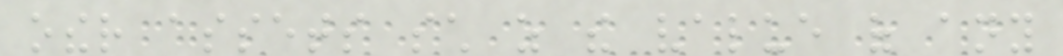other assets such as the value of any
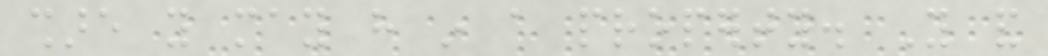share you may have in a property. You and
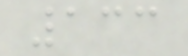133
